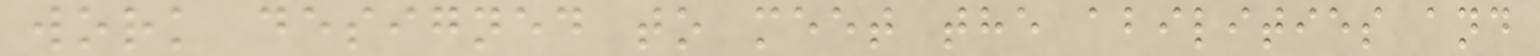work designed to meet the abilities and
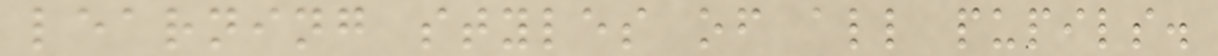learning styles of all pupils.
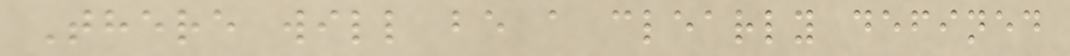There will be a clearly defined
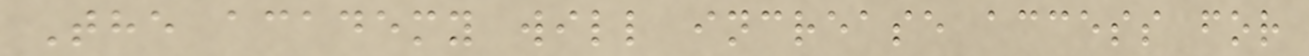The academy will increase access for
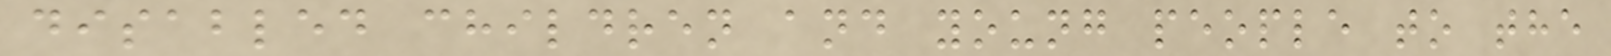disabled children and young people to the
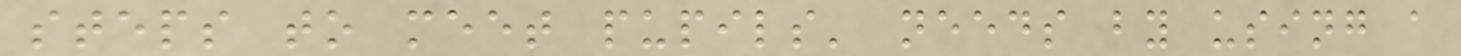steps to meet pupils' needs by using a
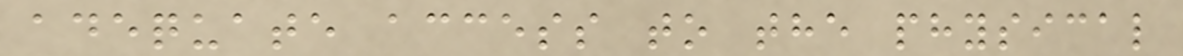adequate access to the physical
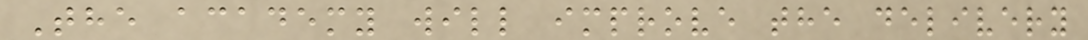The academy will improve the delivery
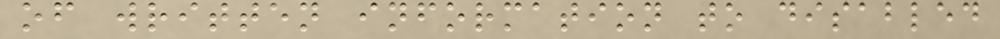of written information to disabled
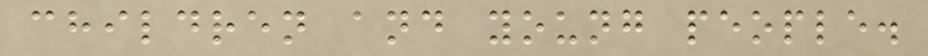children and young people.
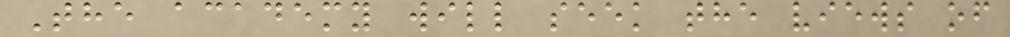The academy will seek the views of
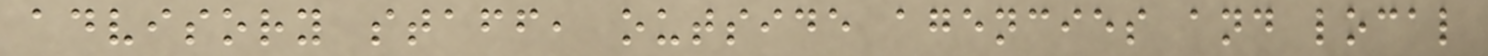advisory staff, outside agencies and local
